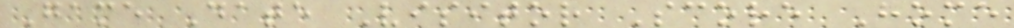Game Date Visitor Score Home
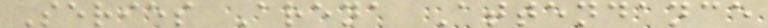Series Arena Attendance
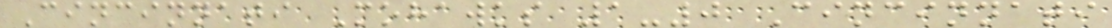Cincinnati Mohawks 1-0 Cincinnati
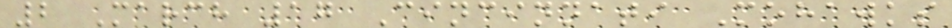2 March 17 Cincinnati Mohawks
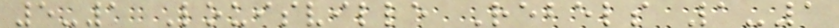5-1 Louisville Rebels 1-1
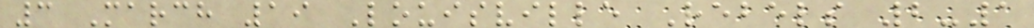3 March 19 Louisville Rebels 2-1
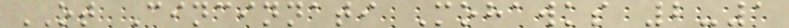OT Cincinnati Mohawks 2-1
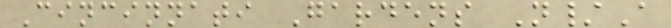Cincinnati Gardens N/A
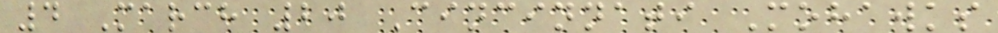4 March 20 Cincinnati Mohawks
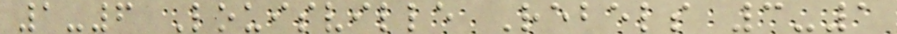1-6 Louisville Rebels 3-1
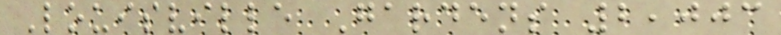Louisville Gardens 2,003
